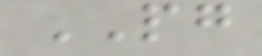PG
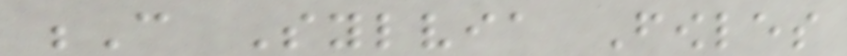C Sylvia Fowles
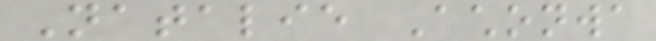Natalie Achonwa
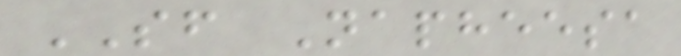SF Napheesa
